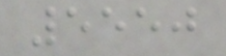5550
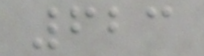623
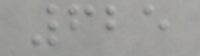625
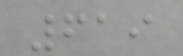619
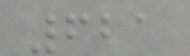621
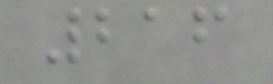216
